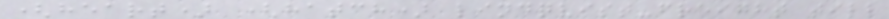(heart) (hatch) lindqvist-freight till
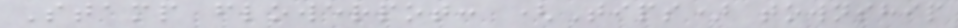Stamp flowerpot: (Tips) township
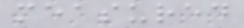measured
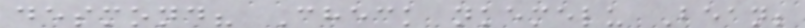desmond? Check nkemelu Bean;
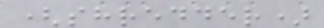(shredder)
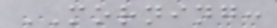MORNING:
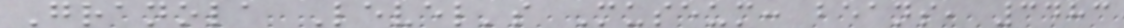Granola Level's Museum: beans, 3483
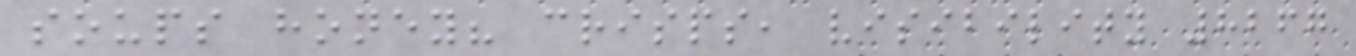soups honey? crisps, visibility 8267
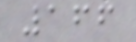166
